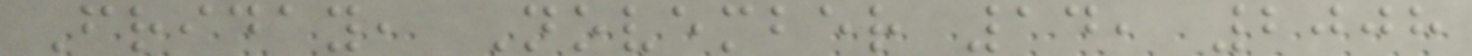Friday, November 14, 2008
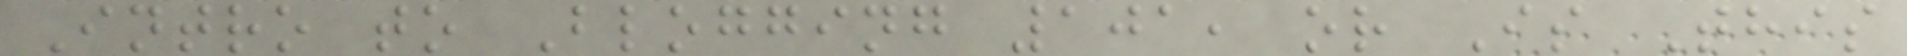Intro to Blogging 101, or Is This
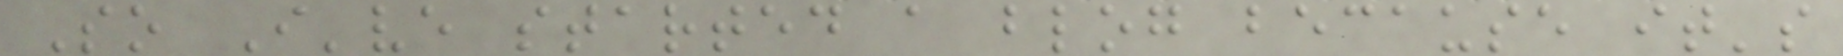So I've started a blog because it's
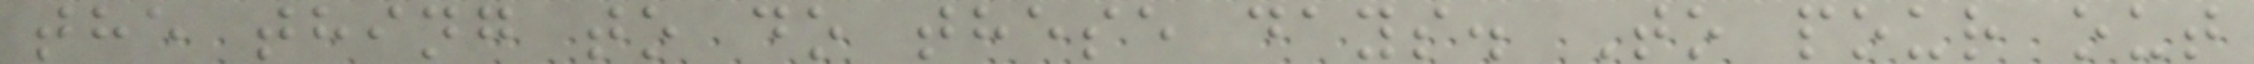the thing to do these days. To pour out
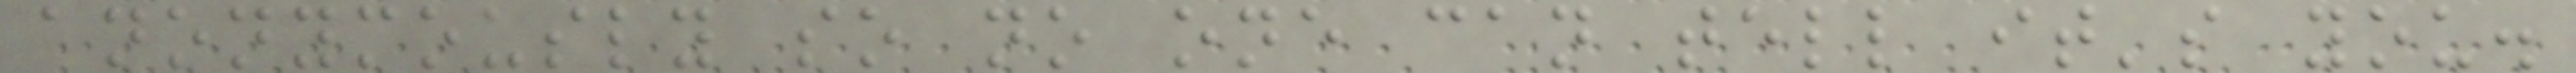anonymously so no one can tell it's you.
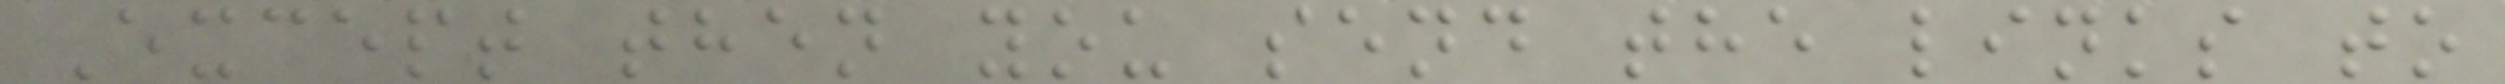Except then you send the links to
